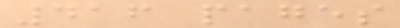416 pages
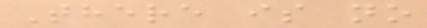There is no
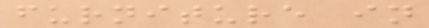furniture in
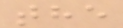the
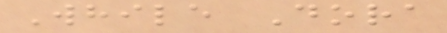While Dora
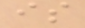is
